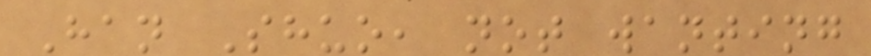Han Shuo, not wanting
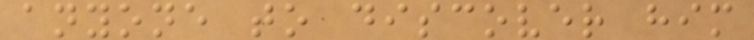anyone to discover him
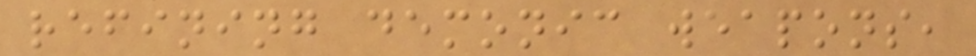refining demonic weapons,
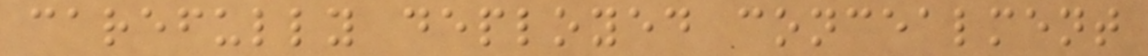carefully deployed concealment
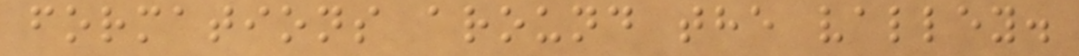formations around the valley.
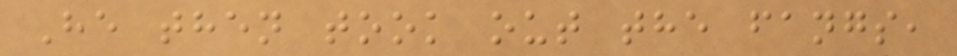He then took out the fangs,
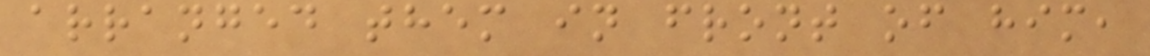arranged them in front of him,
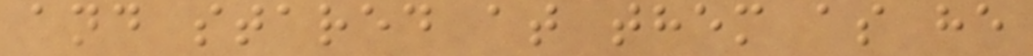and stared at them as he
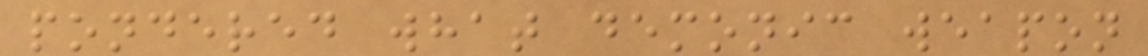pondered what demonic weapon
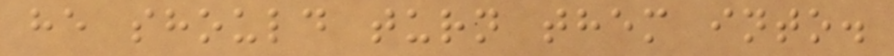he should turn them into.
